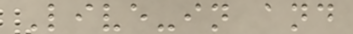Live-in and
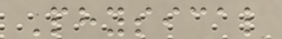Physical
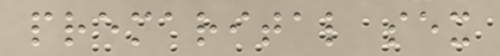premarital sex
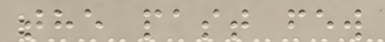the past few
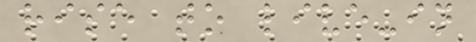rise to live-in
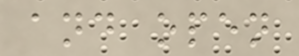and open
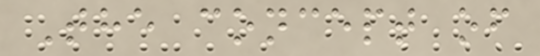The concept of
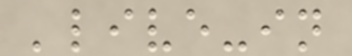'live-in
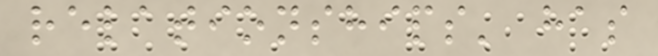relationships' has
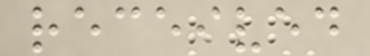received
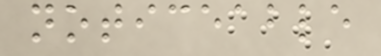noticeable
